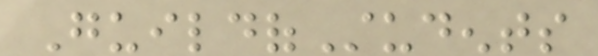GuildofStudents
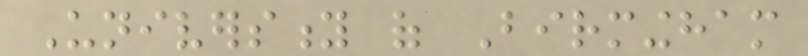University of Birmingham
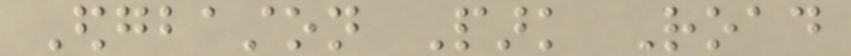Edgbaston Park Road
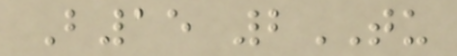B15 2TU
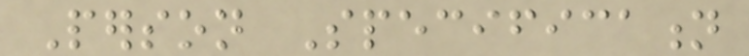Person Specification
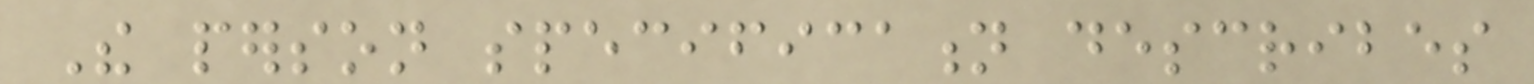The person specification describes
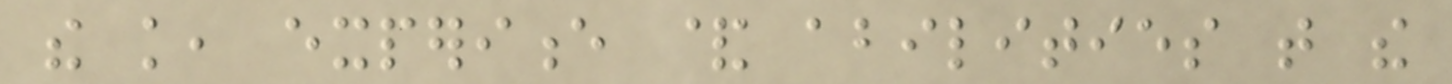the knowledge, experience & abilities that the
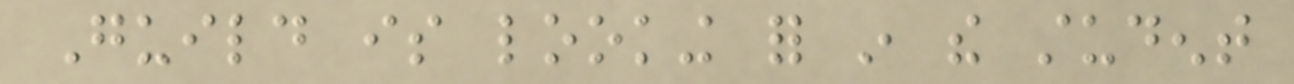Guild is looking for in the student
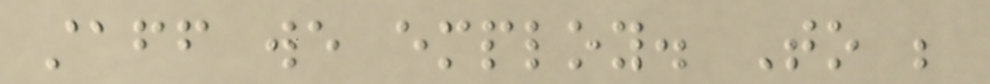staff we employ. To be
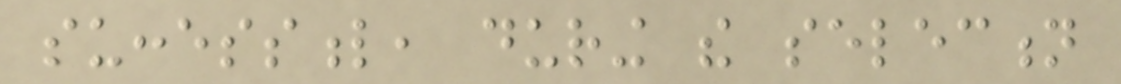successful, during the selection
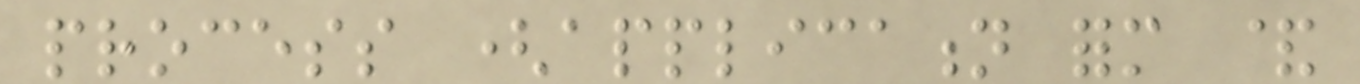process (application form &
